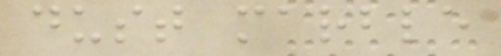dust marble
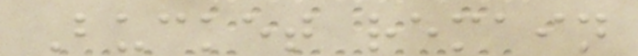Bucket remain
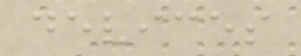devices
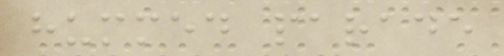hummed parade
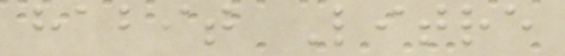habit Litre
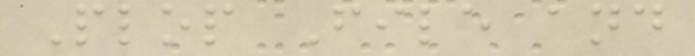Plop File and
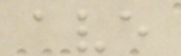ave
